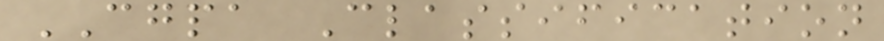CGPA Classification
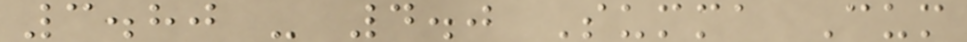3.80 - 4.0 Summa Cum
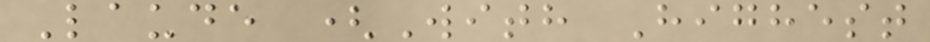Laude (With Highest
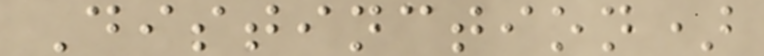Distinction)
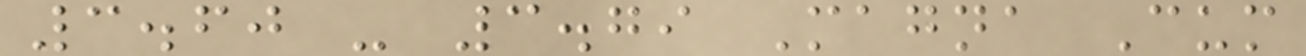3.60 - 3.79 Magna Cum
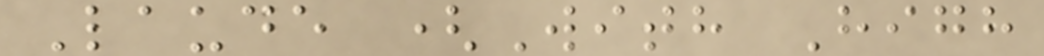Laude (With High
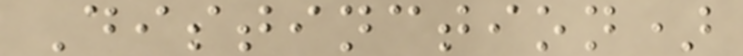Distinction)
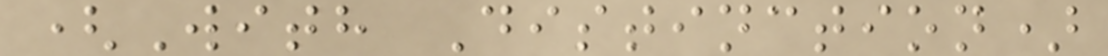(With Distinction)
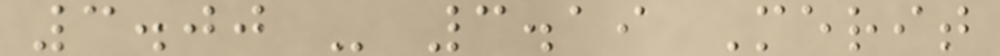3.00 - 3.19 Merit
